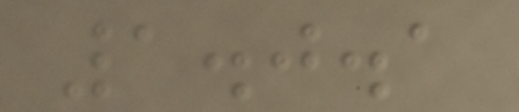1.0.1
